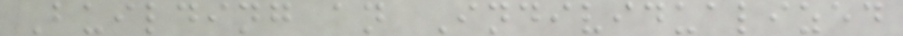Building an Individualized
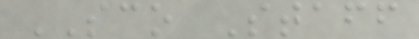SCO Staff
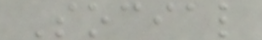Social
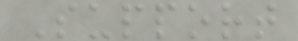Support
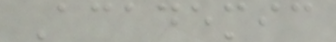Academic
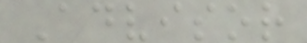Advisor
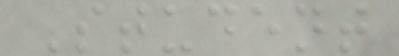Student
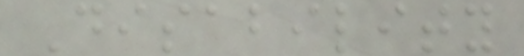Disability
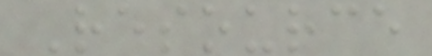Resource
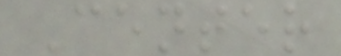Center
